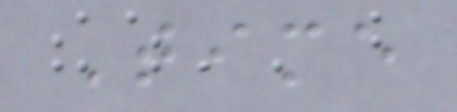Time
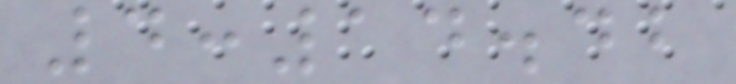4:14.42
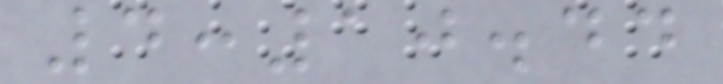4:10.44
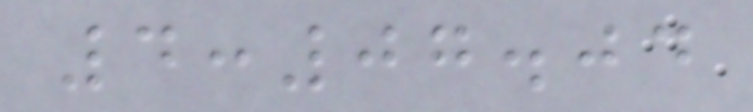4:07.04
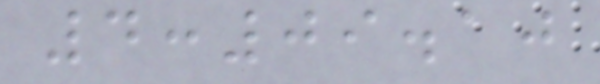4:09.10
